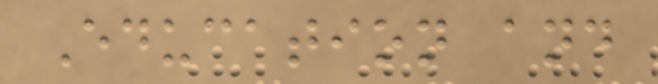Education and
